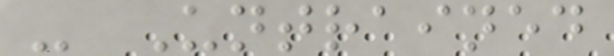- Untrained
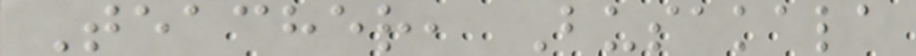Teacher, Busakala
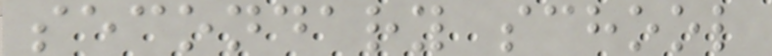secondary school
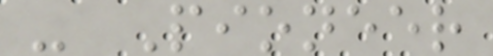- Pioneer
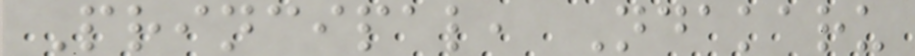Principal, Ndakaru
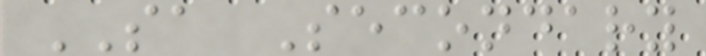SA Secondary
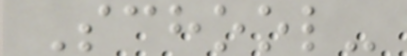School-
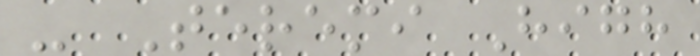- Teremi High
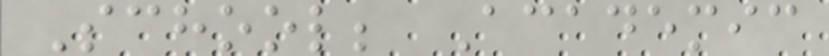School; Academic
